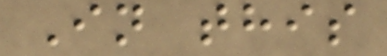In this
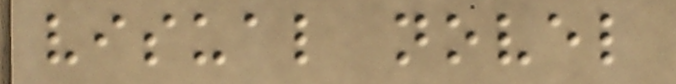visual novel
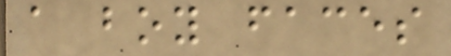a boy faces
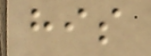his
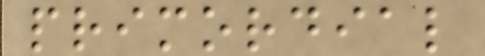primordial
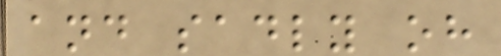and sadly oh
